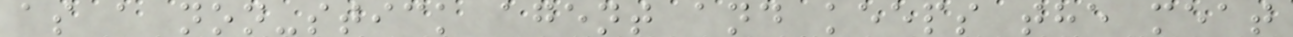as a non-stick agent and keeps the meat
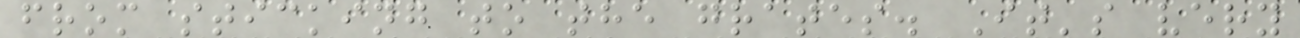from sticking to the grates. It's very
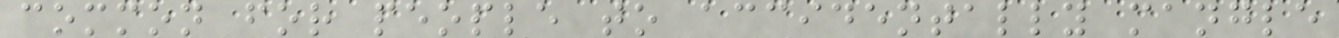common for people to accidentally mangle
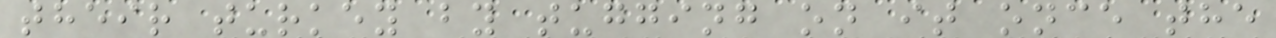their turkey by tugging on it once the
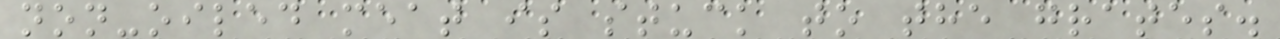non-oiled meat is stuck to the grates.
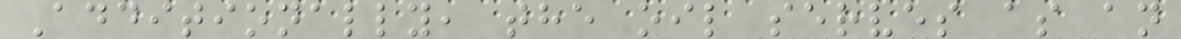Additionally, the oil serves as an
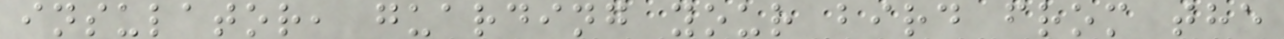insulator, guarding your bird from the
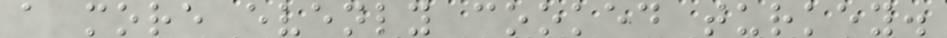a more evenly cooked turkey.
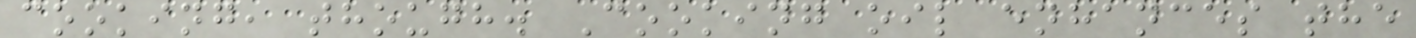cooking, though. Cooking oil enhances the
